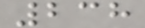238
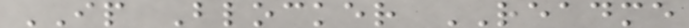IP Blocker README
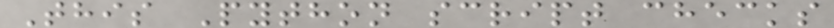This Python script checks
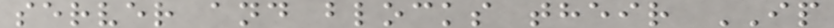server and blocks their IP
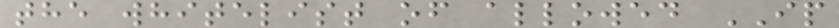the whitelist of allowed IP
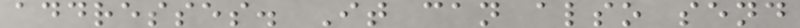addresses. It can also send
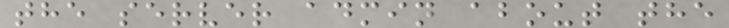the server admin about the
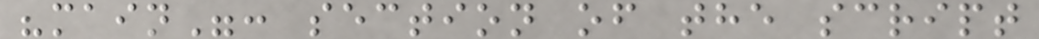"main": section of the script
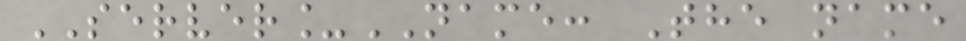SERVER_NAME: The name
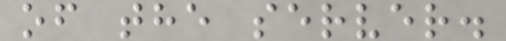of the server.
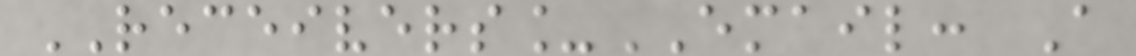RECEIVERS_EMAIL: A
